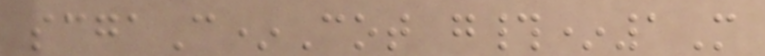scgaC*Cot g#*1M
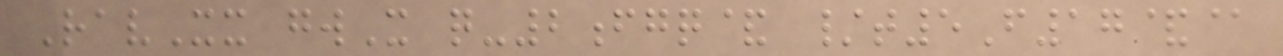RavXx gwX q-2fgq& /t5F17&@
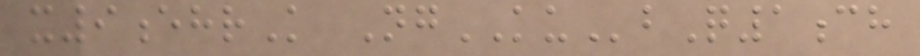x9ehrK NgKUbQ1ch
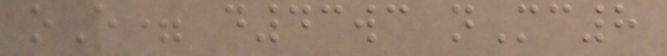oE= d43wc nMc8
